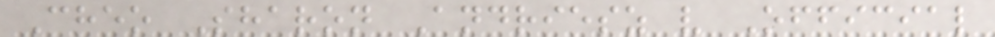Cheo Sharon Andriesz v Official
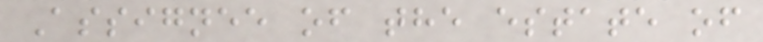Assignee of the estate of
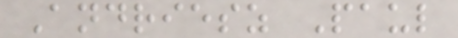Andriesz Paul
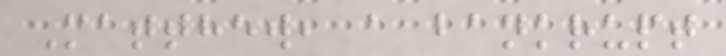Matthew, a bankrupt
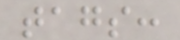tags:
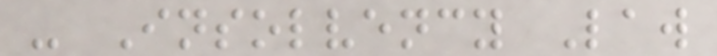- Insolvency Law
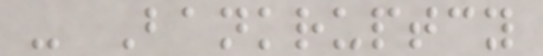- Bankruptcy
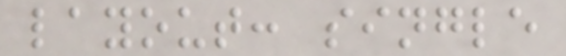layout: single
